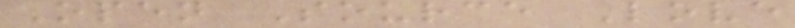Open Source Love
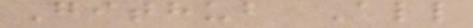Github All
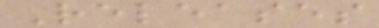Releases
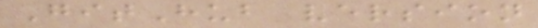GitHub version
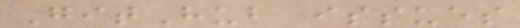GitHub issues
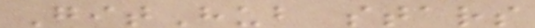GitHub stars
